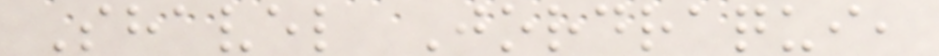Shavel Jordraqui,
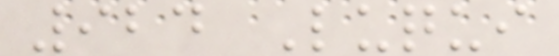924 Luqui
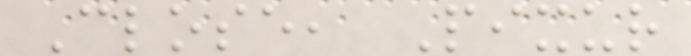Close, Pixur
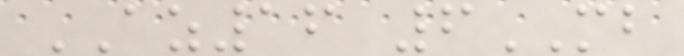AZ16 6MB
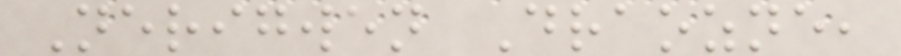Nerigwen Draozne,
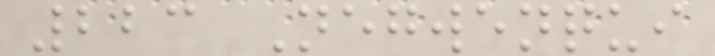223 Negwenqui
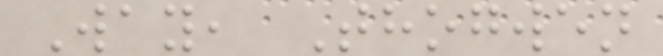Way, Thogwen
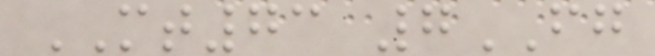MT73 7FG
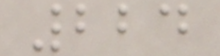224
